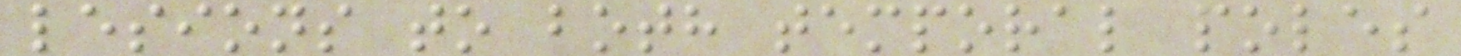lesions to both temporal poles
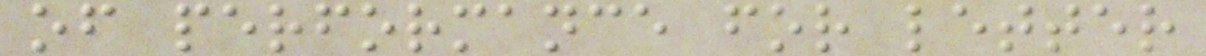of performance for letter
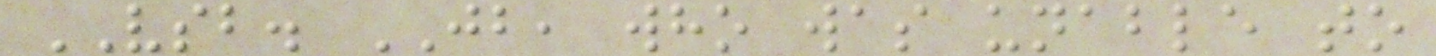VSB. JB, who was unable to
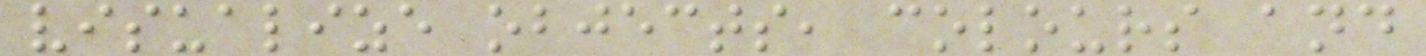visualize objects, colours and
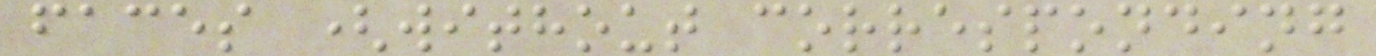faces (without corresponding
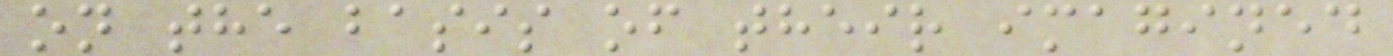on the basis of their imagined
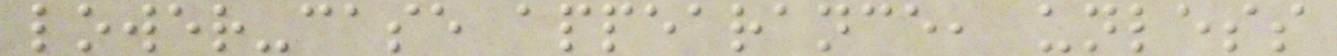lower-case appearance, unless
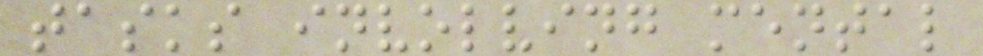tasks involving mental
